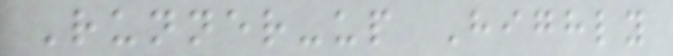Runner-up Highly
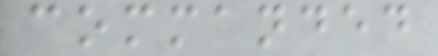commanded
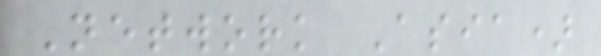Network Asia)
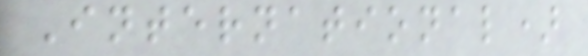International)
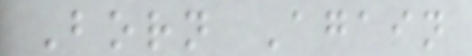Born Again
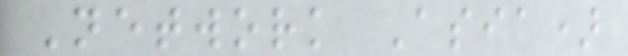Network Asia)
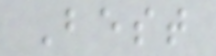Best
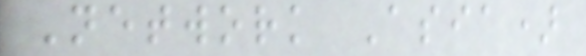Network Asia)
